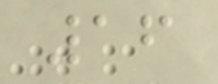16
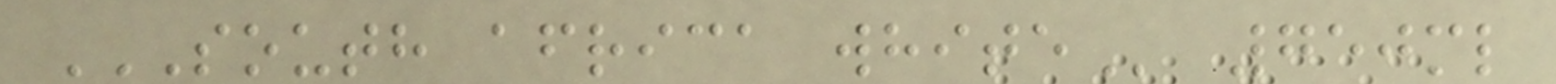SOUTH AFRICA WHITE 750ml
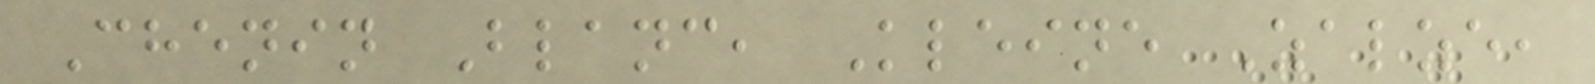Chenin Blanc, Kleine Zalze,
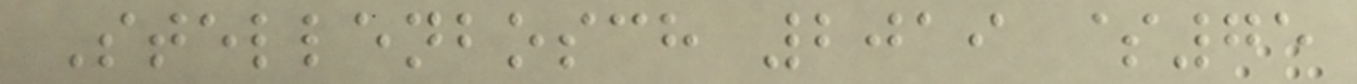Stellenbosch 2019 $75
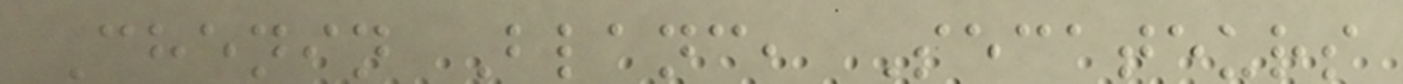Chenin Blanc, Secateurs
